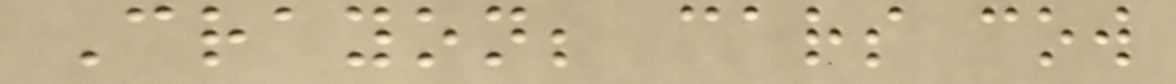Crayon; cars cow
